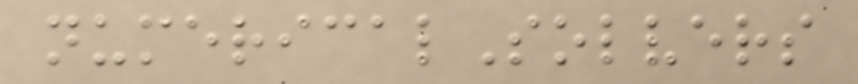numericalSolvers
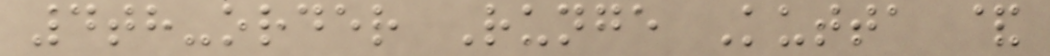4th-order Runge Kutta &
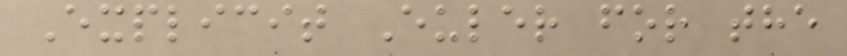Explicit Euler for the
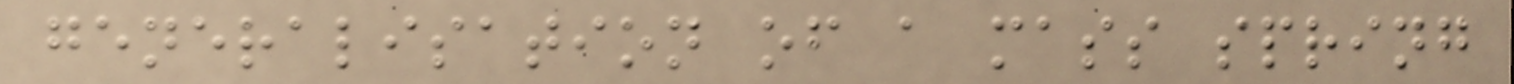generalisation of a mass spring
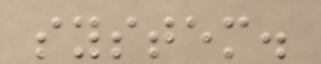system.
